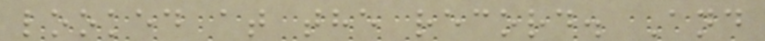looked at the record. And
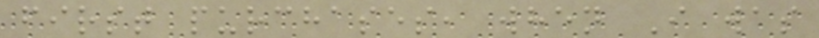first purchases, when I was
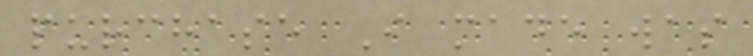purchase I made was
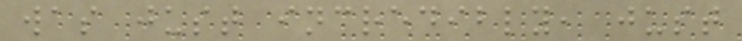was just incredibly, just
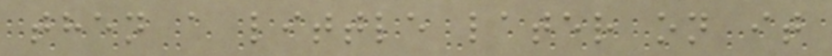then a little later on it
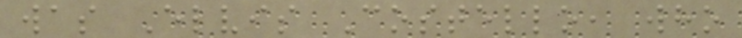was Elvis Costello, who
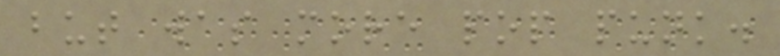but was more pop punk.
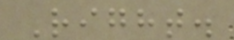Right.
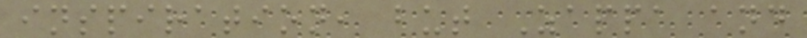inspiration, but Zappa and
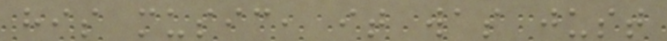his music, it was just
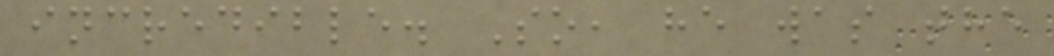incredible. So, he was the
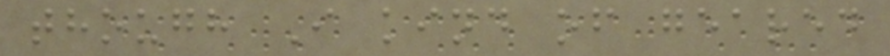though I kind of geared
